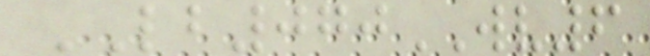LB070WV6
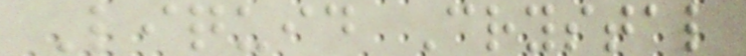Liquid Crystal
